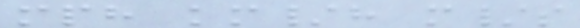mph km/h m/s
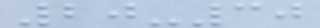20-30
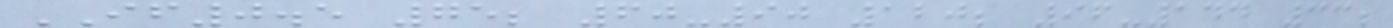IF0.5 75; 60-90 120; 96-144 33;
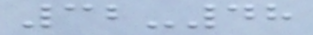32-48
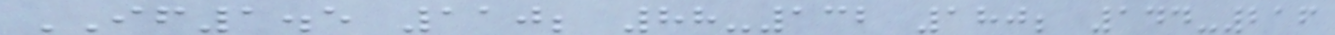IF1.5 110; 88-132 180; 144-216
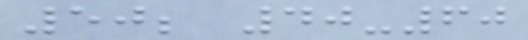50; 40-60
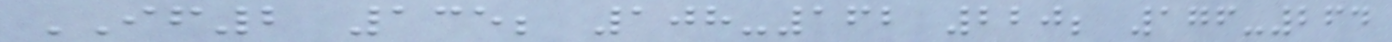IF2 135; 108-162 220; 176-264
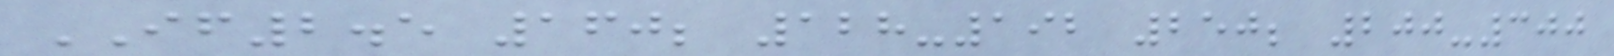IF2.5 160; 128-192 250; 200-300
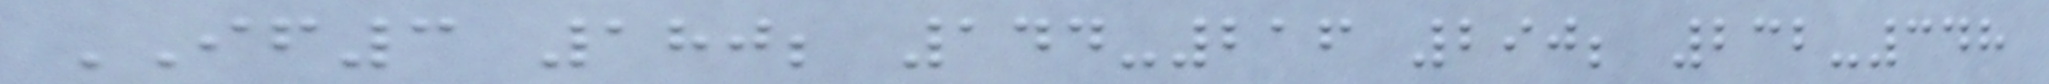IF3 180; 144-216 290; 232-348
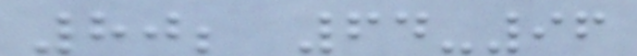80; 64-96
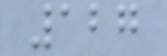127
